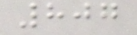807
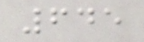645
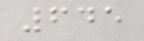645
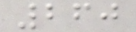260
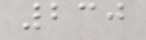230
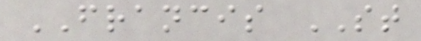FRANCIS ST
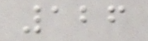126
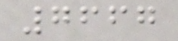7667
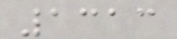1313
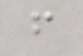f
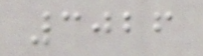3026
